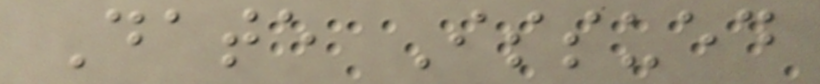Date Issued
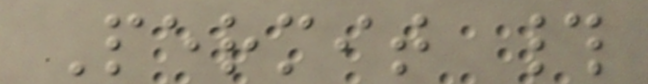Permit #
